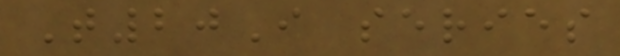T20I series
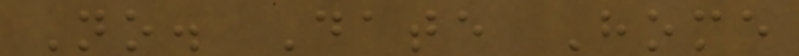No. Date Home
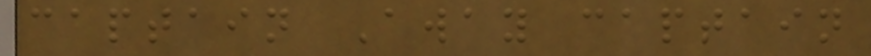captain Away captain
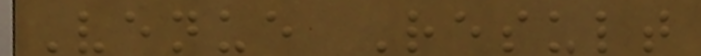Venue Result
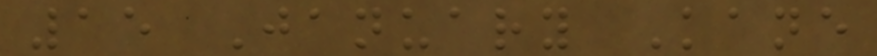15 January Kane
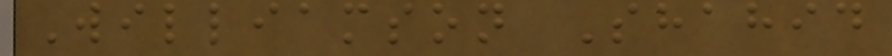Williamson Shahid
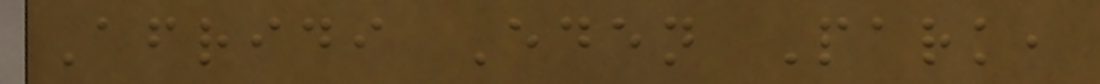Afridi Eden Park,
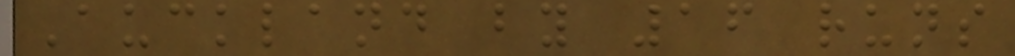Auckland by 16 runs
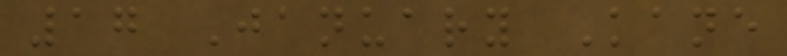17 January Kane
